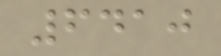6410
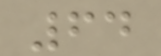64
